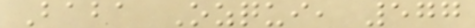Baba Ozqui, 577
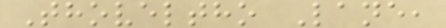Thoveltho Lane,
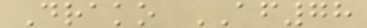Drako AF78
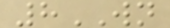8WN
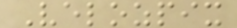Velozpix
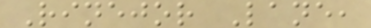Rinejor Lane,
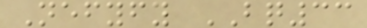Nefyfy BQ33
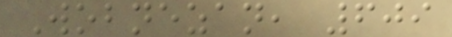Wobnezan, 609
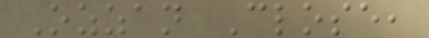Ozzan Close,
